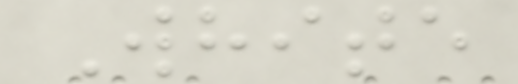White
